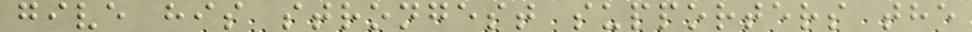give his strongest supporters the
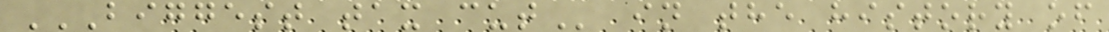BIGGEST TAX CUT in the history of
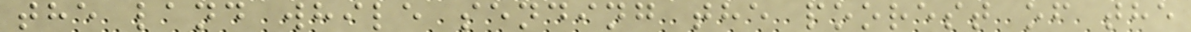the land while sending the poorest of the
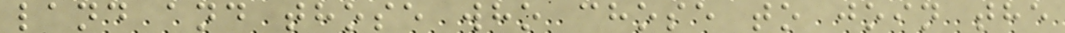land and those who chose to join the
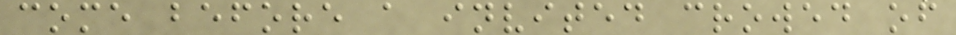come before a invited crowed of
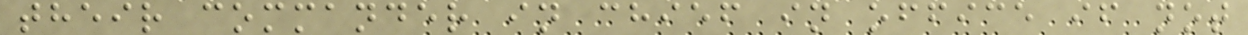their commander in chief in office if not
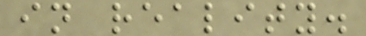in reality.
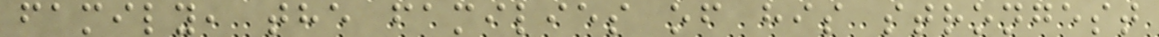family, the families of his strongest
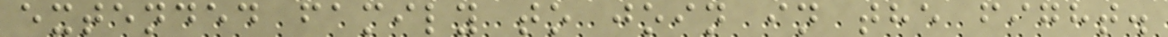extended family to join in the fight.
